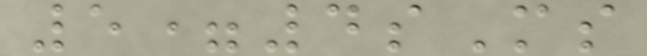5=4sMs
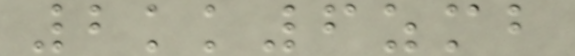2kk6zmb
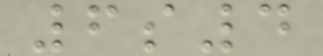6s4
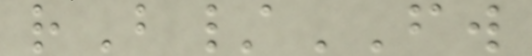rB/FW
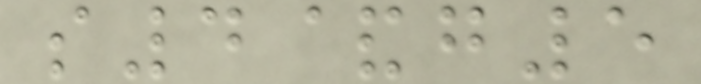s4&g5
